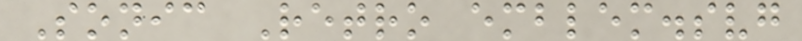Sonic Retro emblem.svg
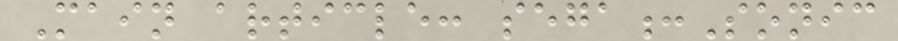Main article: sega:Sonic
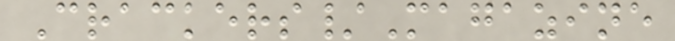Crackers/Magazine
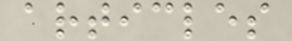articles
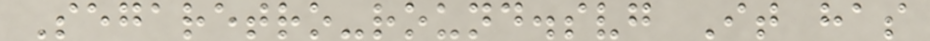Segaretro-round.svg It has
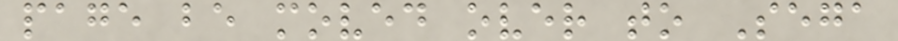page be moved over to Sega
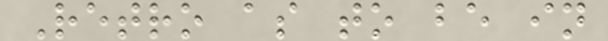Retro as to be in
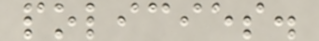policies.
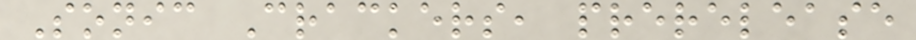Sonic Crackers, prerelease
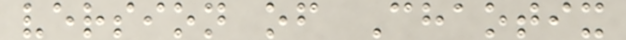version of Chaotix
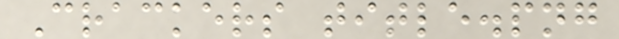Crackers title.png
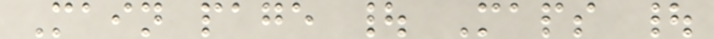Main page | Maps |
